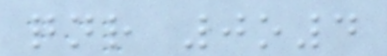qnr 0o4
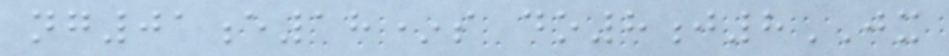ng01e18*s do8j8JX
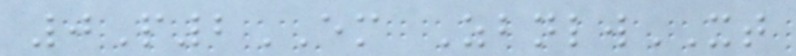0P2EM ZbnlwXT
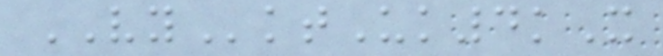VYktUk4kX
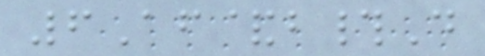6Af&b#D
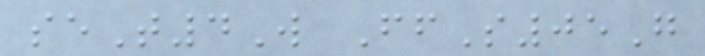seT4W FfS05G
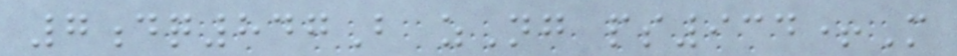7dq847B zNg ps934+M
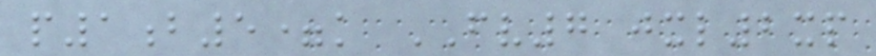p1b5=k FV7 jxl2xp
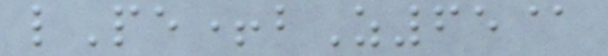lPe+bZ65@
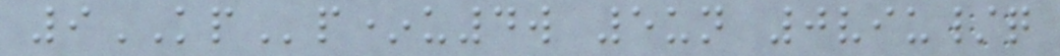9KPp*u4w 5un 0viu/q
